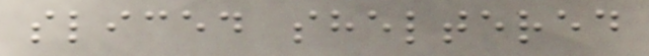sliced sheltered
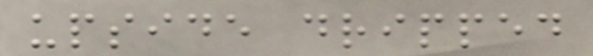upside dripped
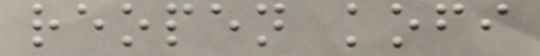reopen kofi
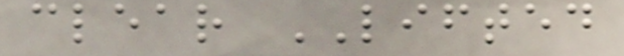clear LIFTED
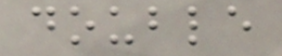double
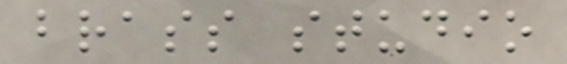brass studio
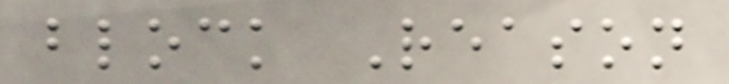block Reason
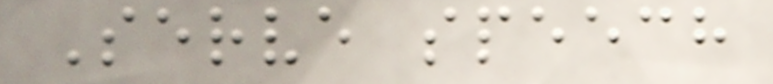Serve speech
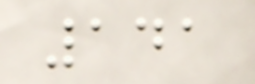141
